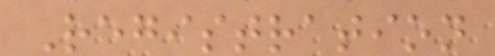Registration
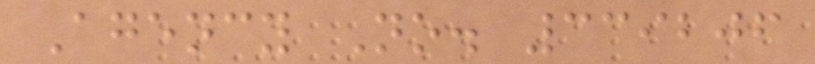Agency No. 339206
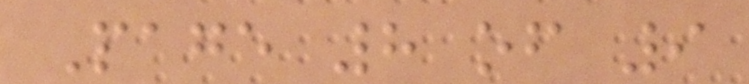Page 8 of 9
